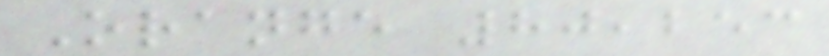Orange 80,253
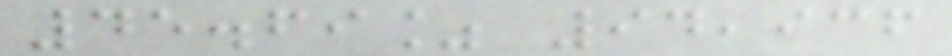45.69% 94,936
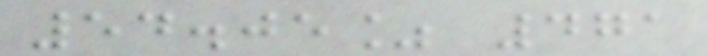54.05% 471
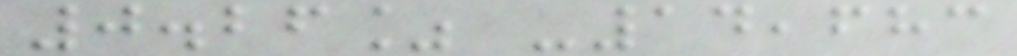0.26% -14,683
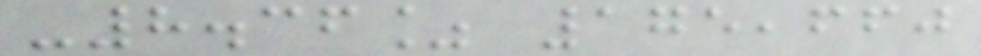-8.36% 175,660
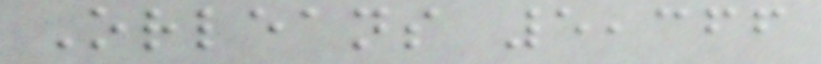Orleans 5,366
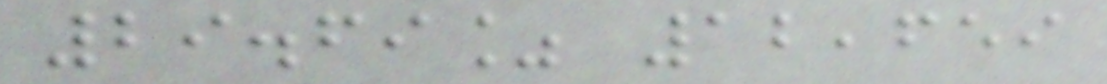29.69% 12,659
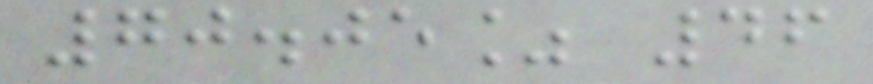70.05% 46
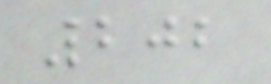202
